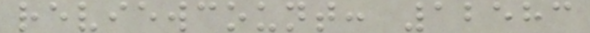reviewcount: 12583
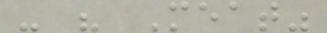- " Meat"
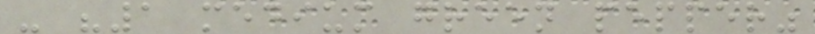- "1 medium green pepper"
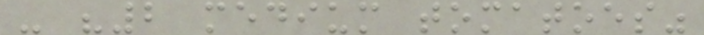- "2 medium tomatoes"
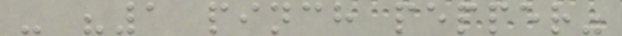- "1 pinch pepper"
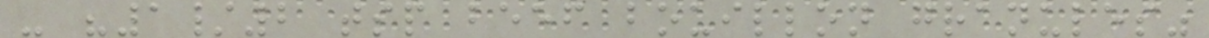- "1/2 tsp beef bouillon granules"
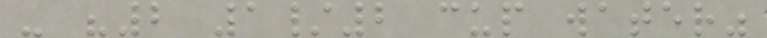- "2 1/2 cup water"
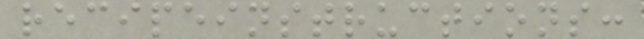recipeinstructions:
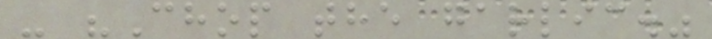- "Chop the garlic."
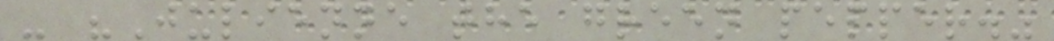- "Julienne the green pepper."
